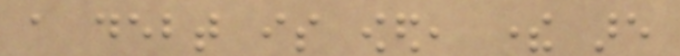a debt is owed, there are
